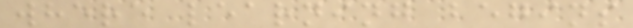where learning begins
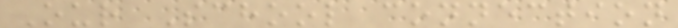Our School connection
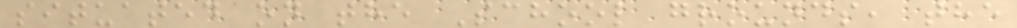situated on the School grounds, the
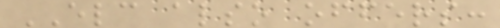ELC also offers:
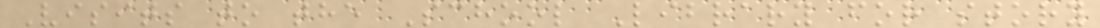Visits to the School Library for story
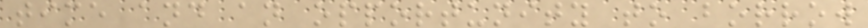time and an opportunity to borrow
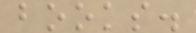books.
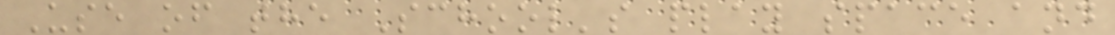Use of the School's play space and
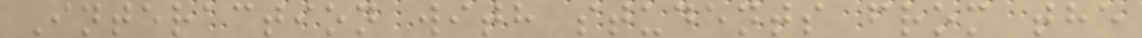Interaction with students from the
